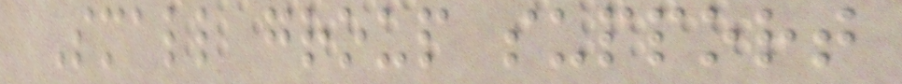Small group support
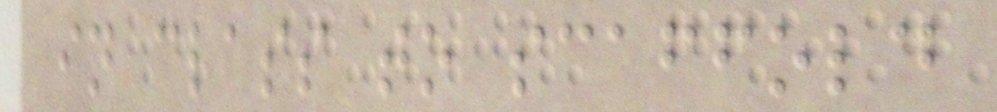in class to scaffold
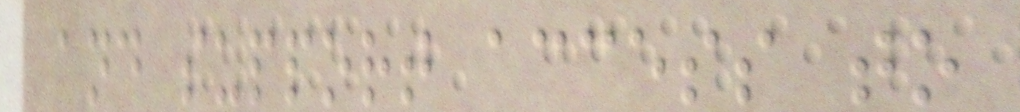and support access to
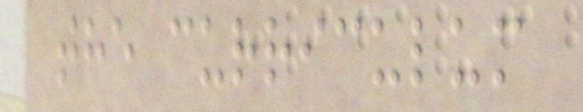the curriculum
